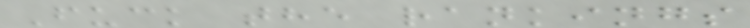Fuck the rankings
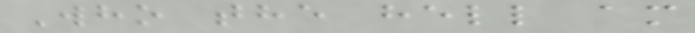Who the hell am
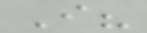I?
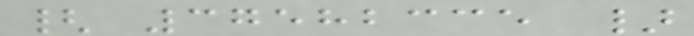{ 37582335 }
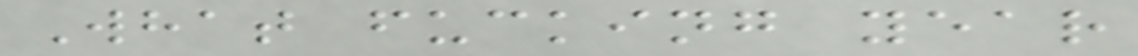What fucking year
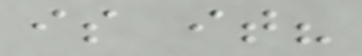is it?
